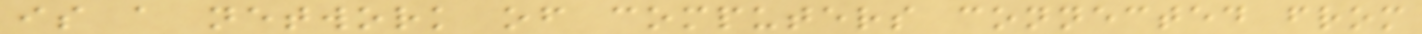is a network of computers connected from
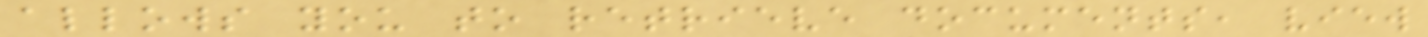allows you to retrieve documents, view
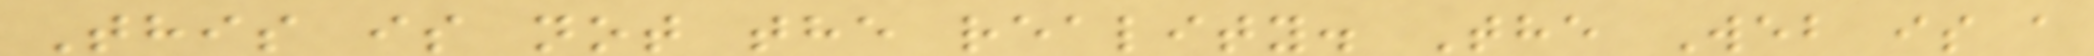This is not the reality. The Web is a
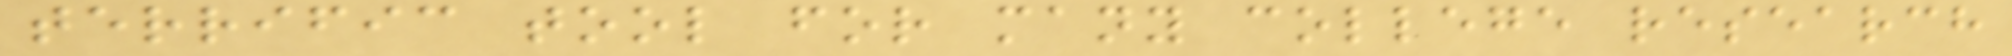terrific tool for many college research
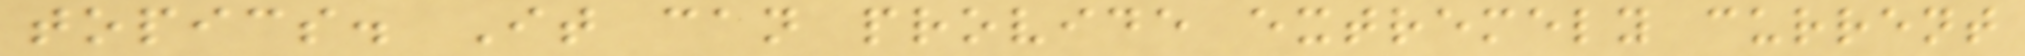topics. It can provide extremely current
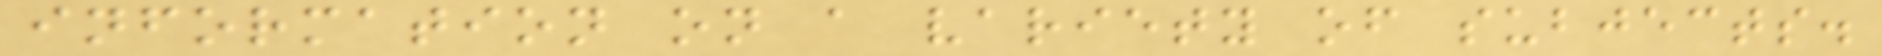information on a variety of subjects.
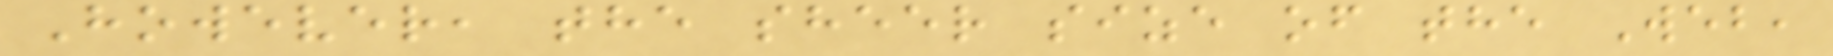However, the sheer size of the Web,
